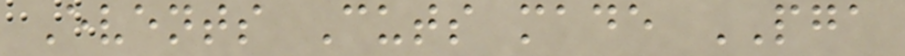Events Cuts made PGA
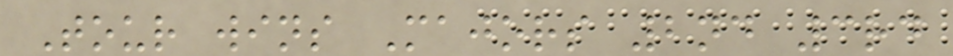Tour wins Majors 2nd 3rd
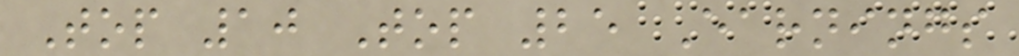Top 10 Top 25 Earnings
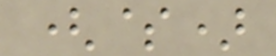($)
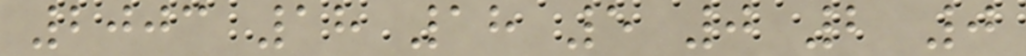2003 18 18 5 0 2 0
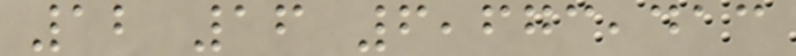12 16 6,673,413
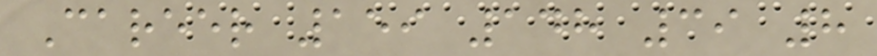Career 159 148 39 8
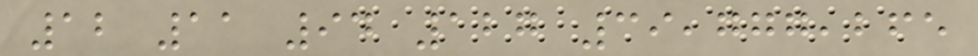12 11 94 127 39,777,265
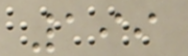199
